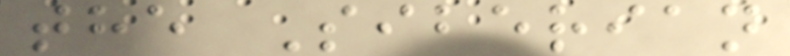the Siberian
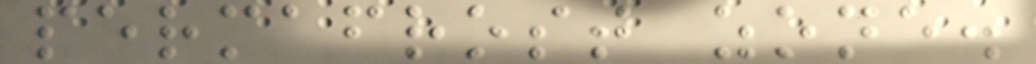permafrost zone.
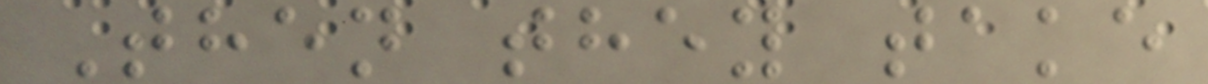Then they take
